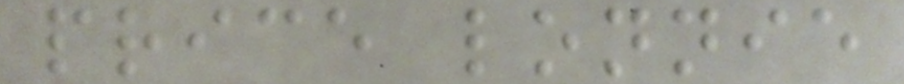price lonnie
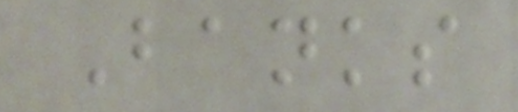Banks
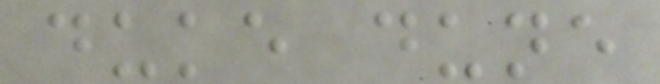duke dune
